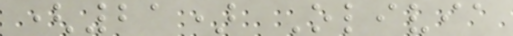(21) Olivia
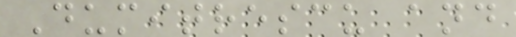Dumitrescu and
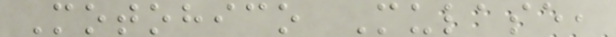Motohico Mulase,
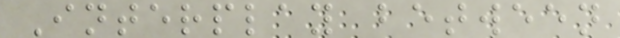Interplay between
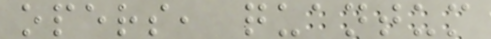opers, quantum
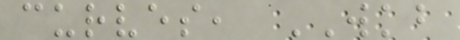curves, WKB
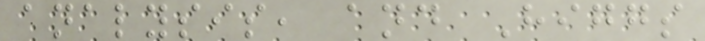analysis, and Higgs
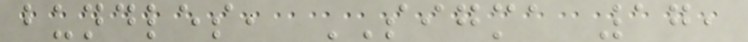bundles, SIGMA 17,
